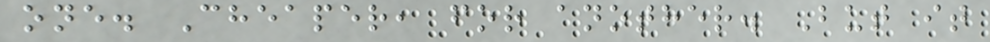one. Cheaper, for another. But it
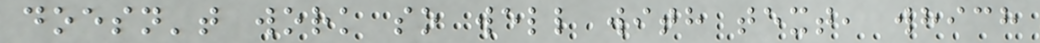doesn't work so well with text, which
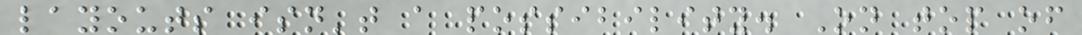layouts isn't a possibility. On top of
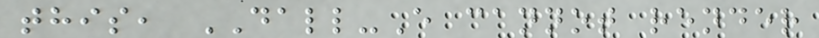this, DALL-E cannot render
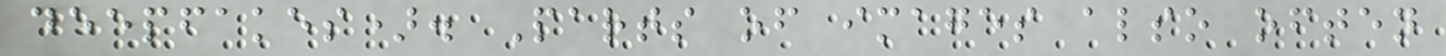deepfakes). Parts of images also often
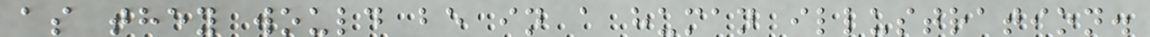as they would be in a human illustration.
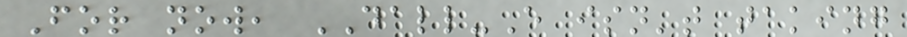For now, DALL-E isn't taking
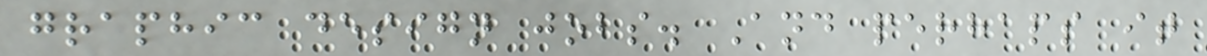graphic design jobs. And perhaps it
